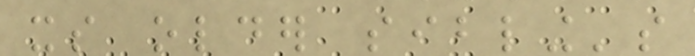its older sibling's
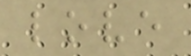love
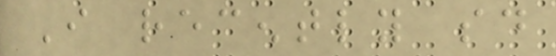I recently said
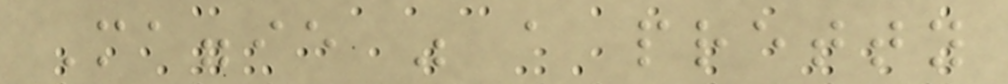Maggie was a pretty
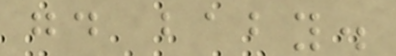good baby.
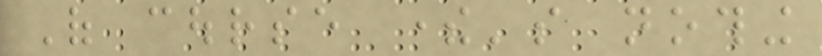Of course there's nothing
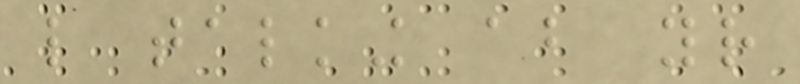like talking about your
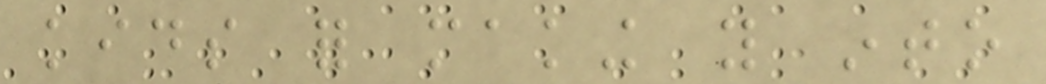kids for making you into
